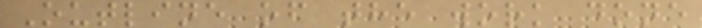Outline of the work done
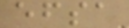efsa
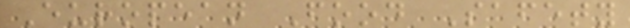European Food Safety
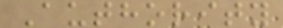Authority
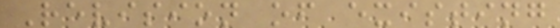Revision of existing
